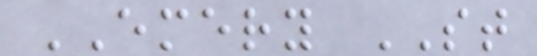EMERY ST
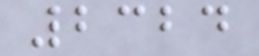2324
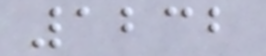1232
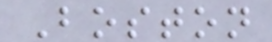Boston
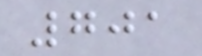701
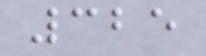325
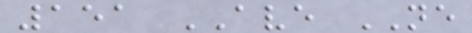151 AVE NE
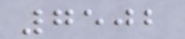7502
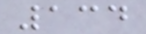134
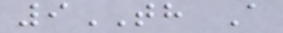9TH A
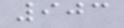903
